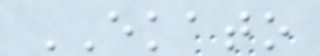EKATO
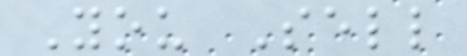You Sell
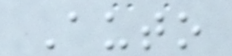Auto
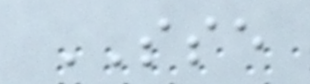SSE
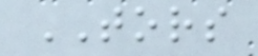TORS
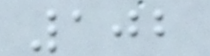102
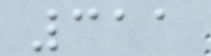311
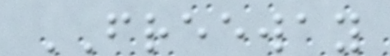FREEWAY
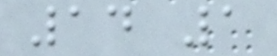14 1
